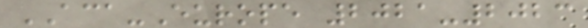ACA-Europe 2021-2023
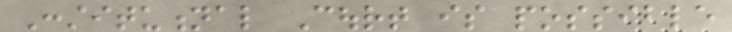Constitutional Court is possible
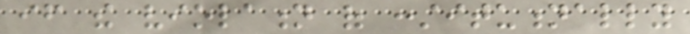if the violation of constitutionally
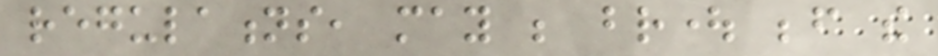regulations, may be brought before the
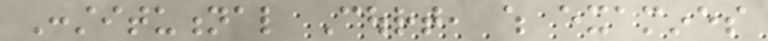Constitutional Court, which examines
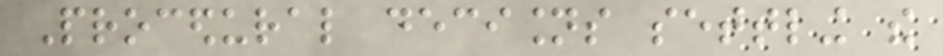Procedural decisions settling the
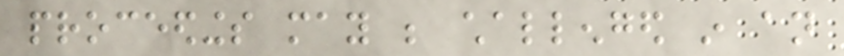proceedings may be challenged in an
